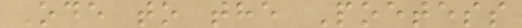Ode to the Poetess
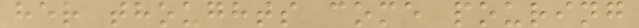her thoughts come pouring
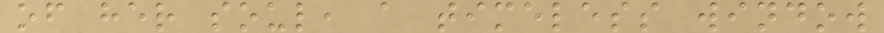of her soul, a timeless window
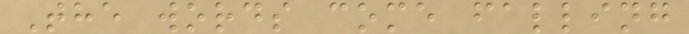The words come falling
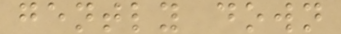gently down
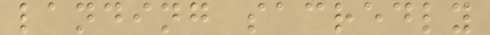landing sacredly
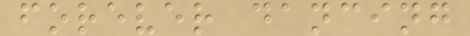forever dancing
